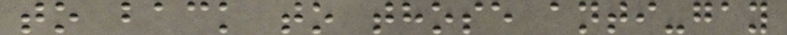to back to those anti-gay
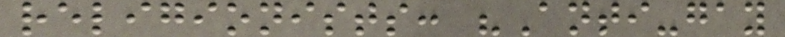religionists: "Anti-gay
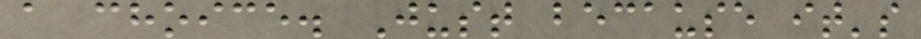a choice. Just because it's
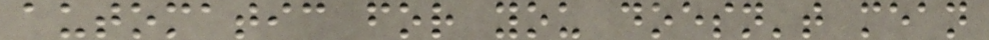automatic for you doesn't mean
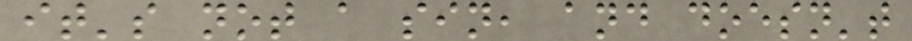it's not a sin, and doesn't
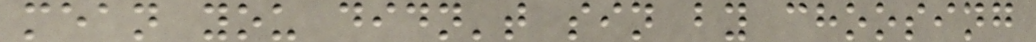mean you didn't sin by choosing
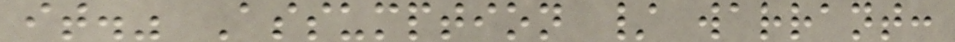it." Assumption / warrant:
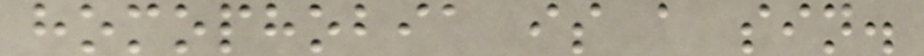homophobia is a sin.
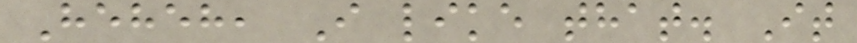Heheh, I like that. It
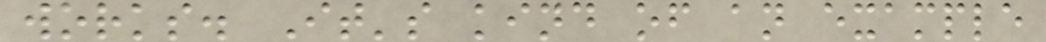works. It's kind of an example
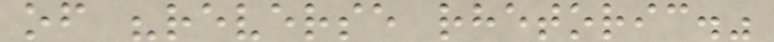of "reverse rhetoric."
